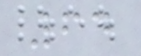64
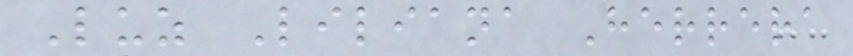Luz Liliana Herrera
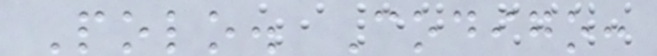Polo. Codigo:
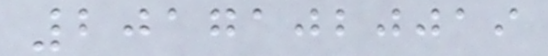20171020019
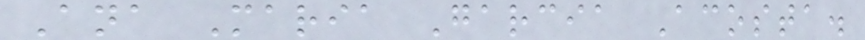Ana Maria Garcia Acosta.
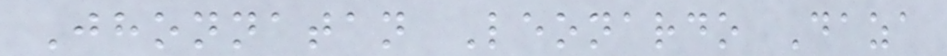Jhonnatan Leonardo Daza
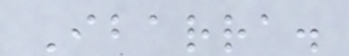Ibarra.
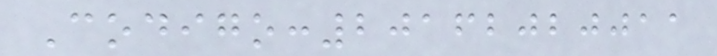Codigo:20162020011
